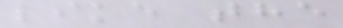like the
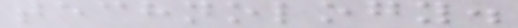technology.
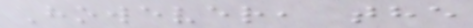However, the
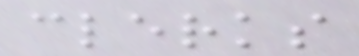clerks
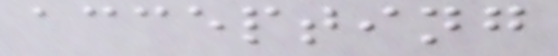accepting
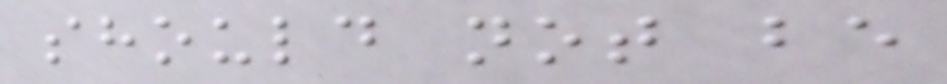should not be
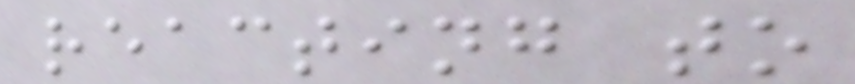reacting to
